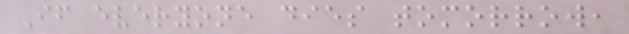If everyone dies tomorrow,
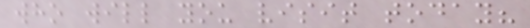who will you visit today?
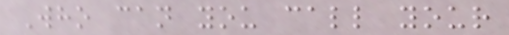Who can you call your
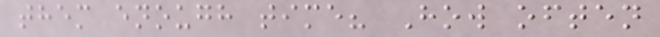them enough time? How often
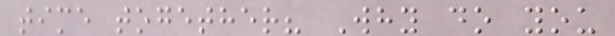time together? Why do you
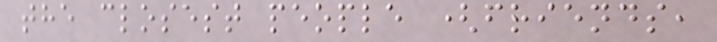the closest people (friends,
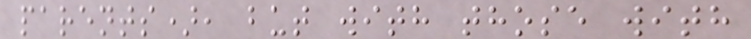parents), but with those with
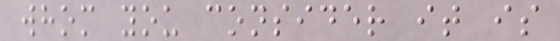whom you consider it is
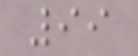99
